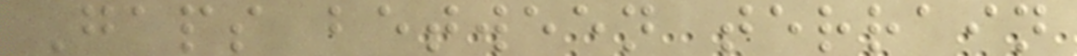Gaps between terrain
